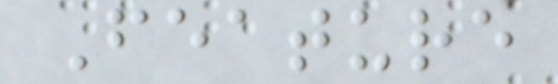Feature
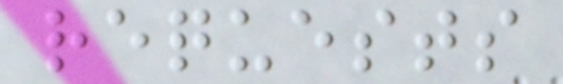requests
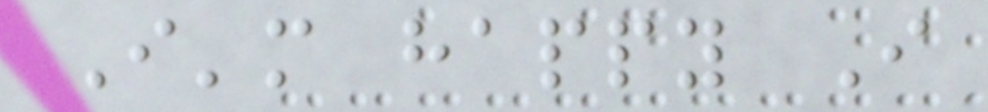I'm happy I
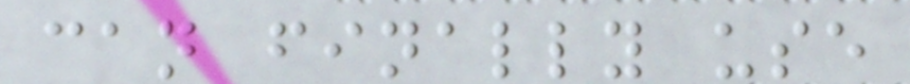can finally use
